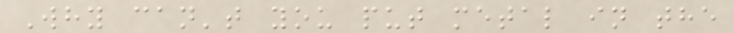Why can't you put metal in the
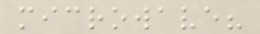microwave?
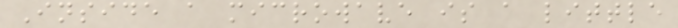Inside a microwave is a little
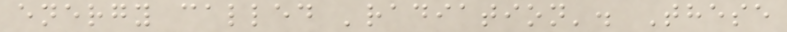energy called 'radiation'. These
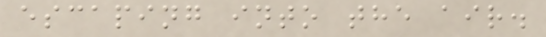escaping into the air.
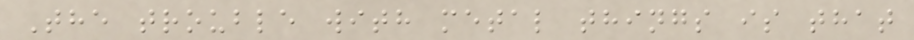The trouble with metal things is that
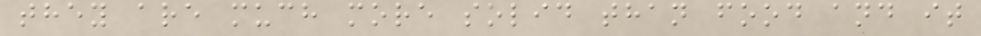they are much more solid than food and it
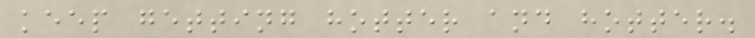keep getting hotter and hotter.
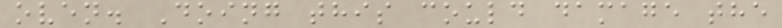oven. Doing this could damage the
